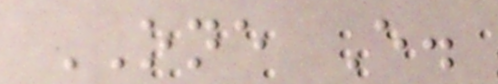ONE E.
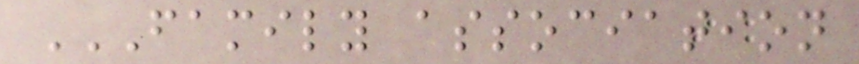FAMILY ASSOCIATION
